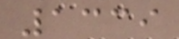1339
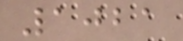1021
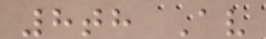8th Av
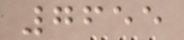7655
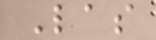Las
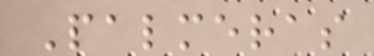Palmeras
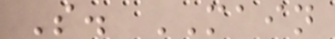S. MAIN
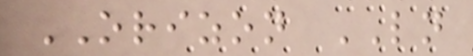ORIZON LN
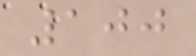100
